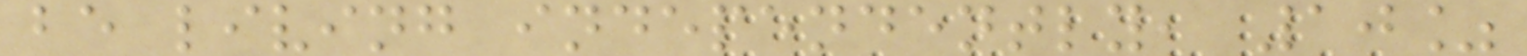be living independently, 10%
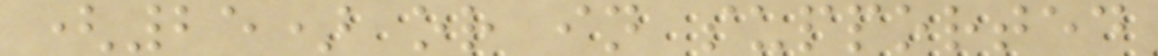(25) or in supported
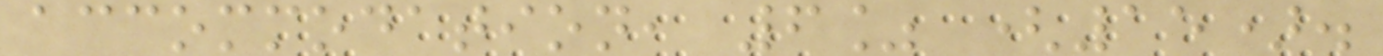accommodation, 6% (15).
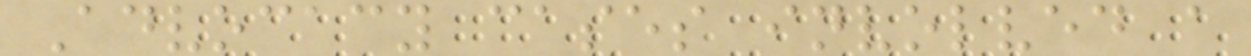Advocacy cases involved a
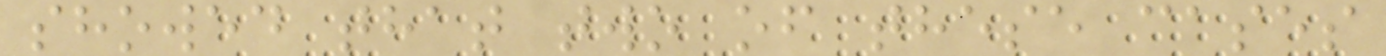showed that two of these cases
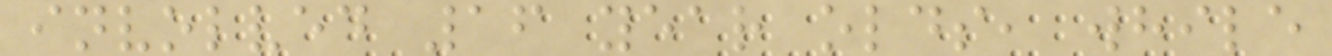involved 16 year olds, while
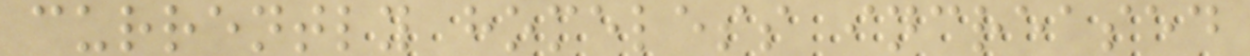currently homeless increased
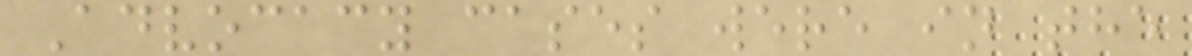Advocacy cases were in the
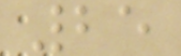25
